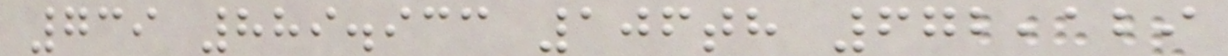739 889.933 106th 672,129
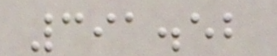391.52
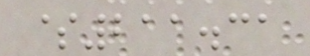$211.31
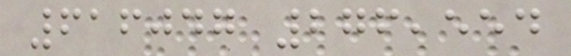616047 276,554
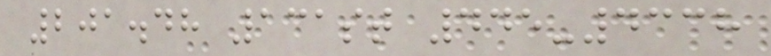201.48 131st 445-4338
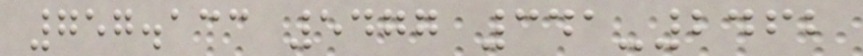757.133 5477 341-2462
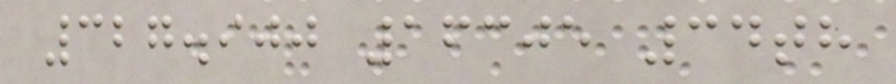327.900 16305 34th
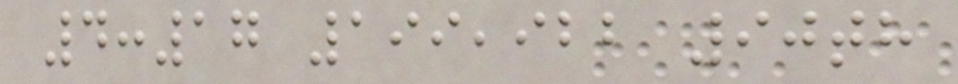4:17 199,922 90th
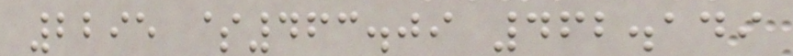2295 $463.09 462.149
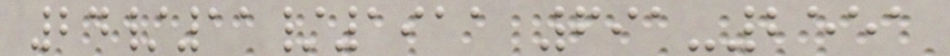24/11/1911 691-2551
